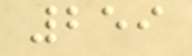259
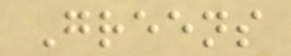Greens
